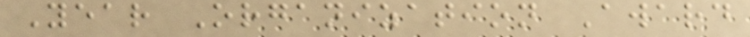Year Organization Award
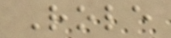Role
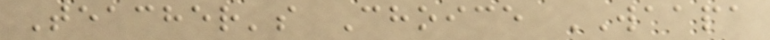Teacher's Choice WAAPA
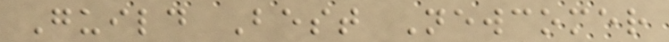Guild Best Newcomer
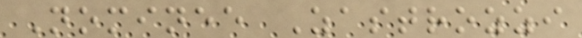Nominee Zastrozzi
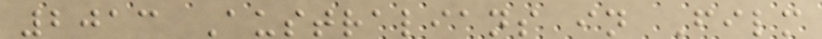2013 Australians in Film
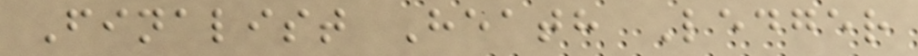Finalist Heath Ledger
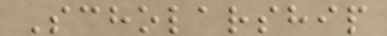Scholarship
